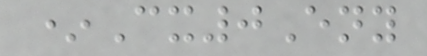*Cx0Eny
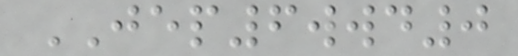JEP6wwd0
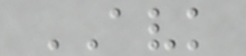AVK
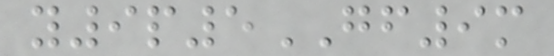y9p5GF9m
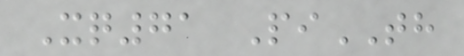Xq71 PiTH
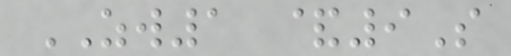ZW1 &9S
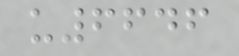u6646
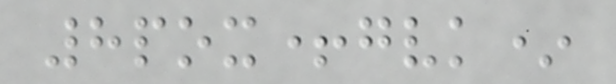8pox+gvk*
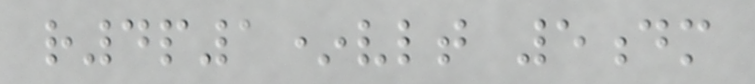r4p1*vlt 5dm
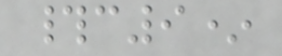#c9*
